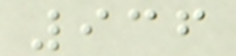936
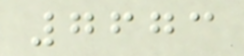7673
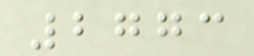2773
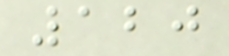120
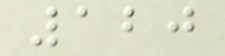120
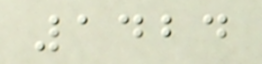1424
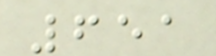651
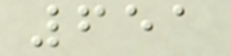651
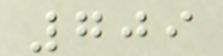709
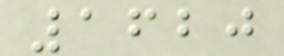1620
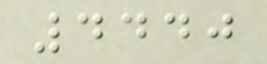4440
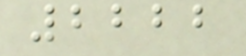2222
